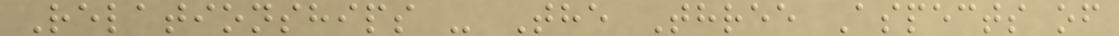Relationships - The Three Aspects of
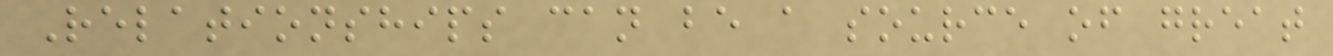Relationships can be a source of great
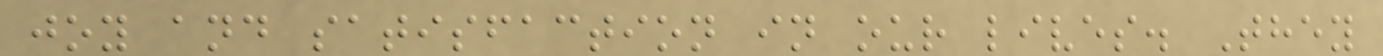joy and satisfaction in our lives. They
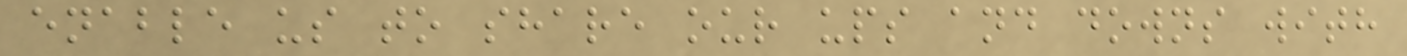enable us to share our ups and downs with
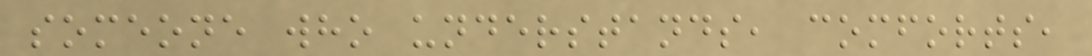someone who understands, comforts,
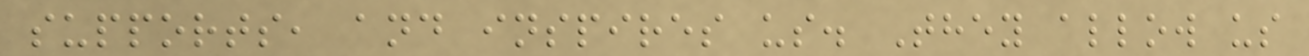supports, and inspires us. They allow us
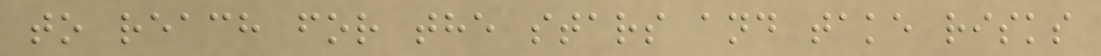to reach for the stars and take risks
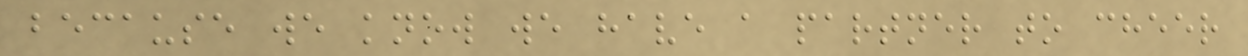because we know we have a partner to cheer
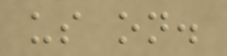us on.
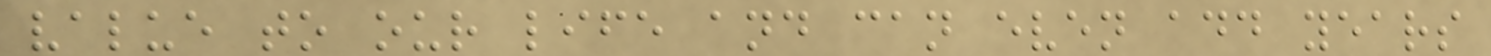value to our life and can even add years
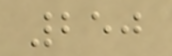250
